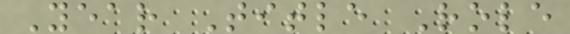Year Title Role
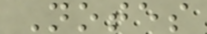Notes
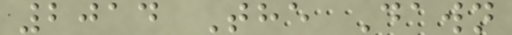2014 The Dawn
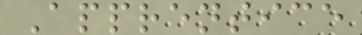Apprentice
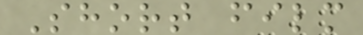Short film
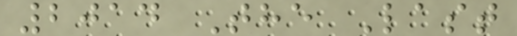2014 The Last
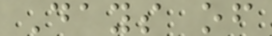Days of
